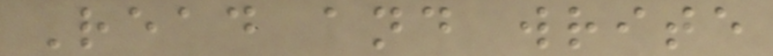Read and write
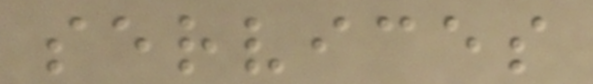services
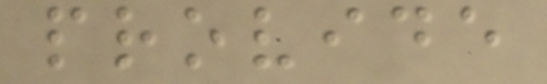provide
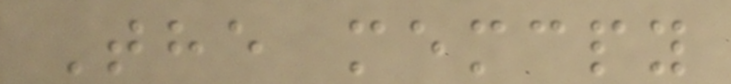The memcpy
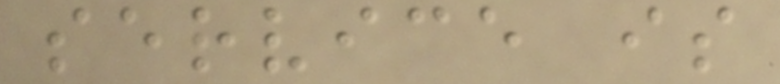service is
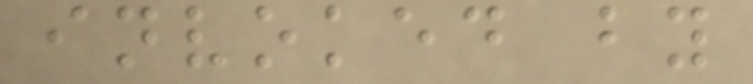invoked by
